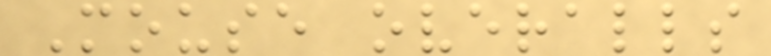Mouse overalls
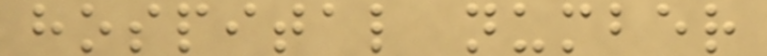hospital number
